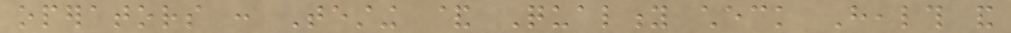operators : Testing & Quality check Health and
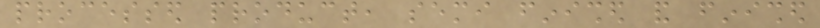processed product, semi finished and finished
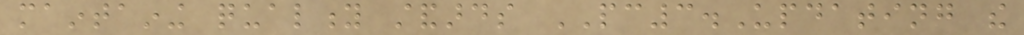maintaining quality standards PC3.Updating the
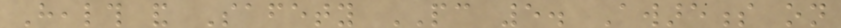Health and Safety PC 5. Awareness on
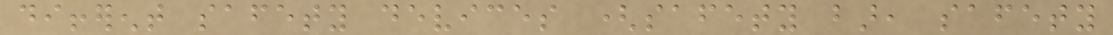different safety devices (safety bar, safety
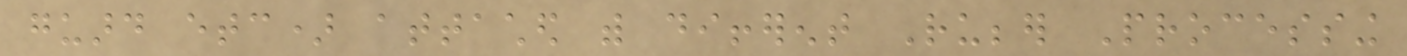guard etc) attached with different Rubber Processing
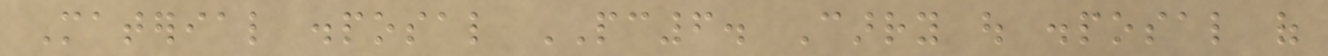Material disposal PC6. Carry out disposal of
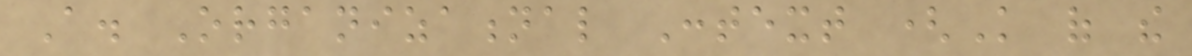A. Organizational Context (Knowledge of the
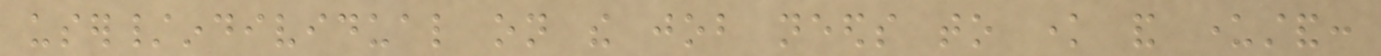user/individual on the job needs to know and understand:
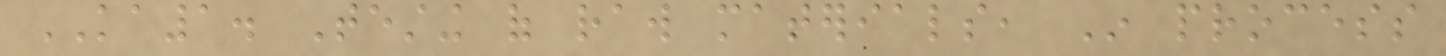KA1. Testing of raw materials, In process
